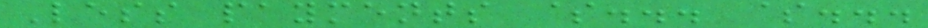Less payments $... $...
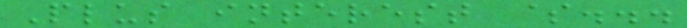Plus interest $...
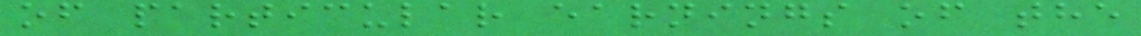of particular earnings of the
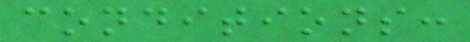conditions:
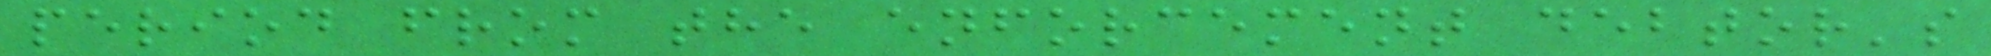period from the enforcement debtor's
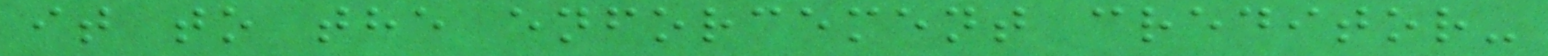it to the enforcement creditor-
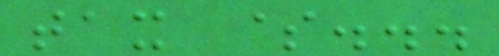tax $...
